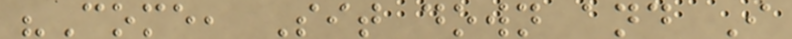"Come, Sit down and I
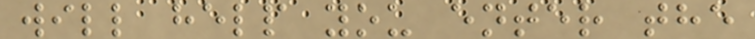will help you enter the
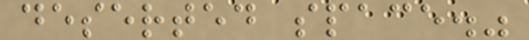deserted space."
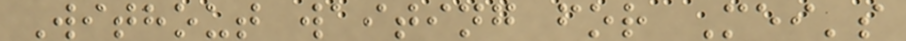Without waiting for Mei's
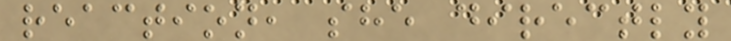reaction, she directly
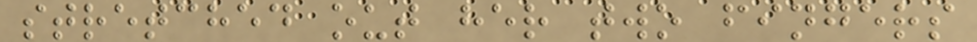stretched out her two fingers
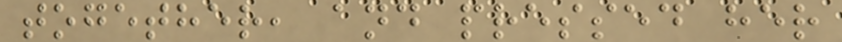together, and pressed her
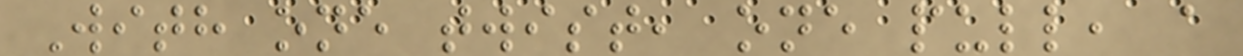With one twist, one pull, a
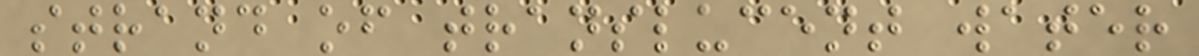strand of translucent water
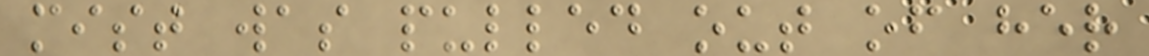mist was pulled out of her
